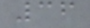36
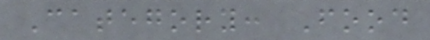Category: Food
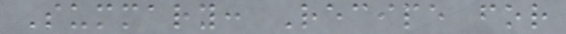Summary: Recipe for
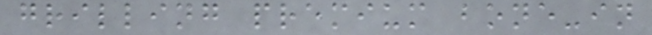grilling premium bone-in
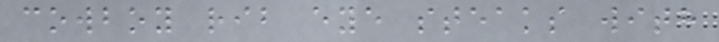cowboy rib eye steaks with
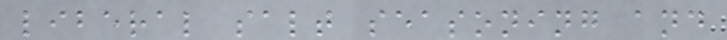liberal salt seasoning and
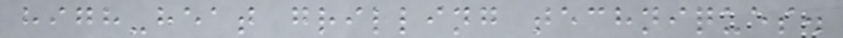high-heat grilling techniques.
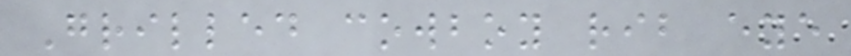Grilled cowboy rib eye
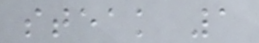steak 1
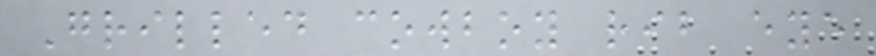Grilled cowboy rib eye
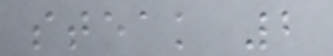steak 2
